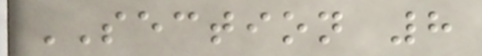SECTION 8
